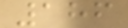186
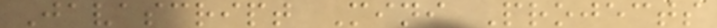Javascript Mini Projects
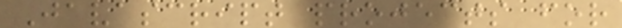Javascript projects for
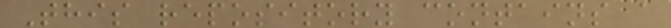This repository contains a
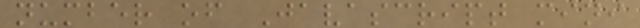number of Javascript mini
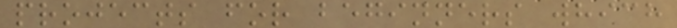projects for beginners which
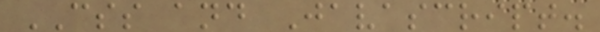CSS and Javascript.
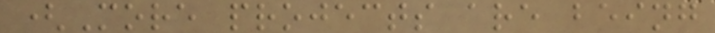(More projects are being
